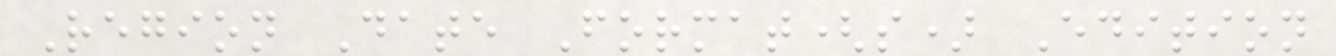Region Date Format(s) Edition
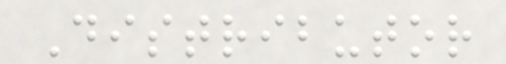Distributor
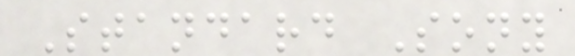Standard Sony
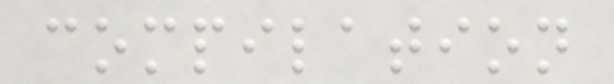compilation
